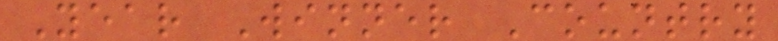Year Winner Country
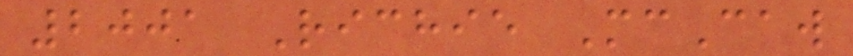2001 Richie McCaw
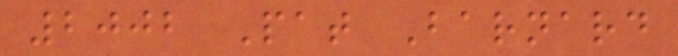2002 Pat Barnard
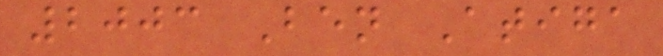2003 Ben Atiga
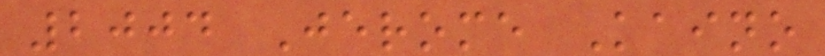2004 Jerome Kaino
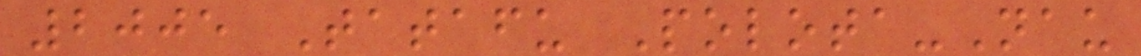2005 Tatafu Polota-Nau
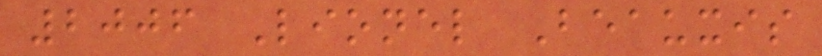2006 Lionel Beauxis
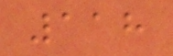118
